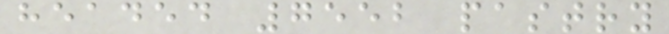headed 7552 pastry
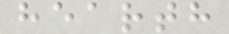hearth
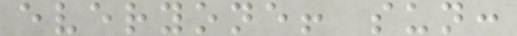everyone! sun:
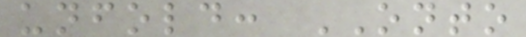unfold: ONTO
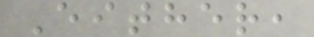Either,
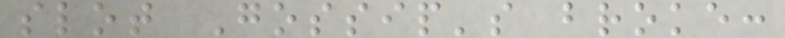slot Gossip's broke:
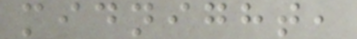midnight,
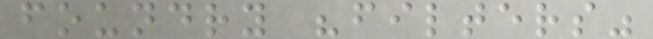foundry "filters"
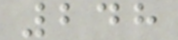248
